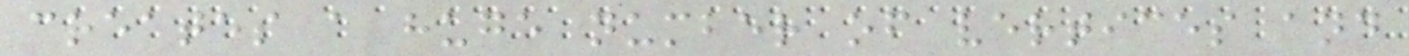creates a huge number of vertices and
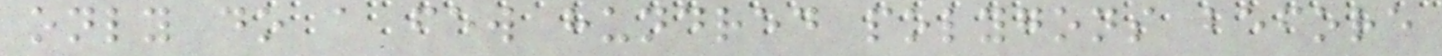only do a few hundred polygons before
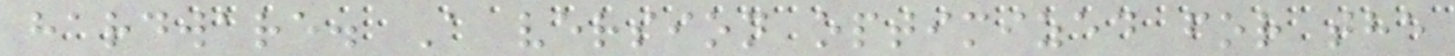hardware. A version optimized for the
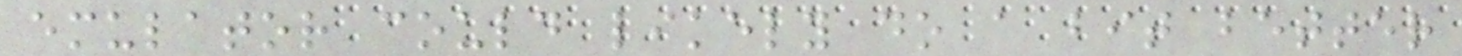emulator could likely do a bit better
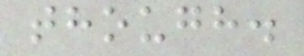though.
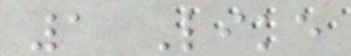1 Like
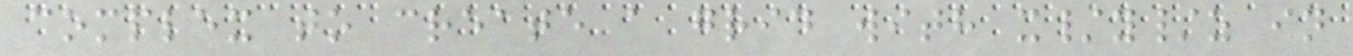complex to create a grid with x/y/z in
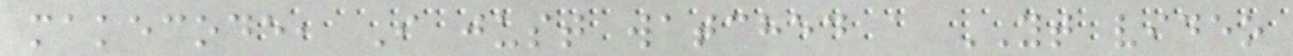makecode, I just watched a YT video
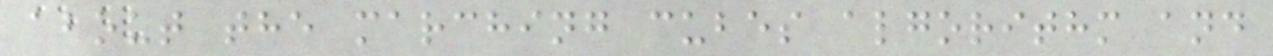about the marching cubes algorithm and
